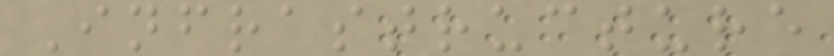Infrastructure
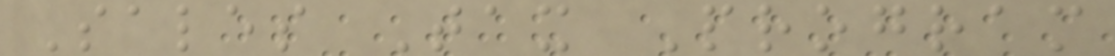Sales Tax Program
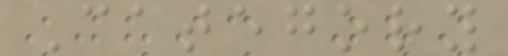Category
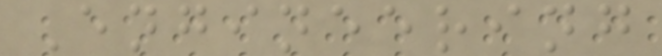Engineering
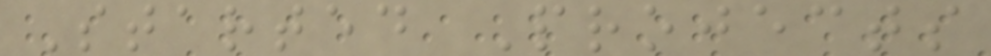Started Projects
